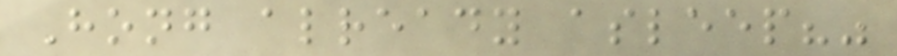Hong already asleep?"
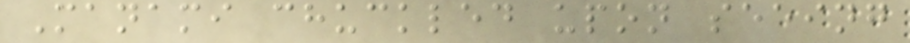Manami chuckled upon seeing
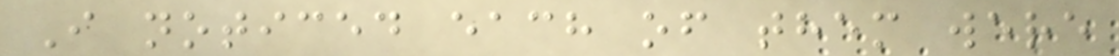I noticed each of them were
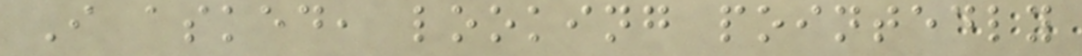I asked, looking pointedly
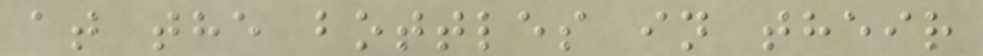at the bottles in their
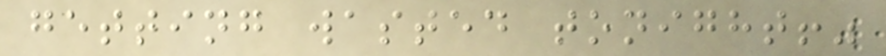getting wasted tonight!"
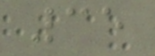35
